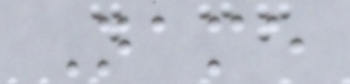Name
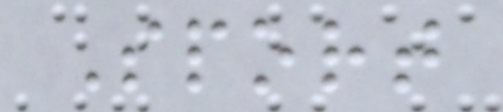Sport
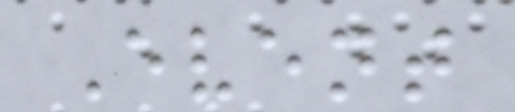Event
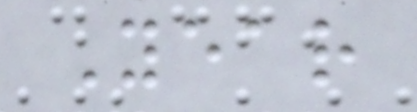Year
